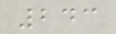243
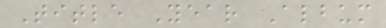Title Year Album
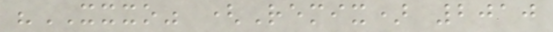"XXXO" (Remix) 2010
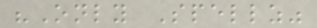"Only Spellz"
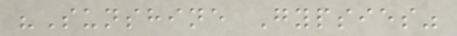"Sunshine Gypsies"
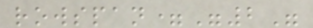rowspan="2"
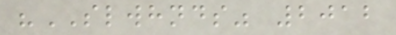"SLWHNDS" 2012
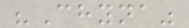"Chyna"
